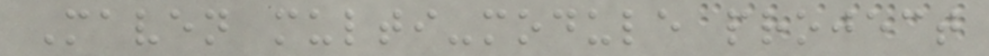Maven multi-module project
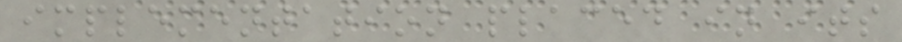implementation placed in its
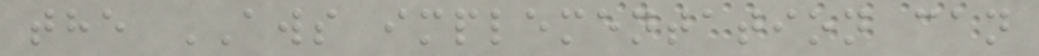the AWS implementation can
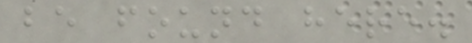be found here.
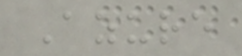Azure
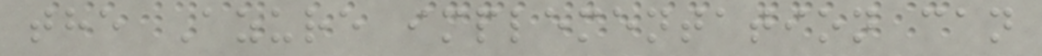the Azure implementation can
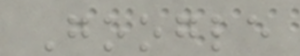Google
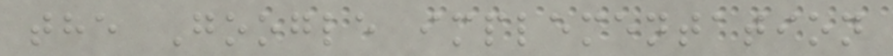the Google implementation
